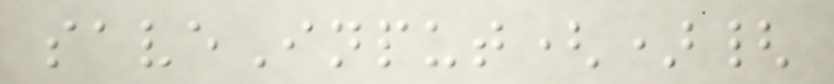saveInput(){
